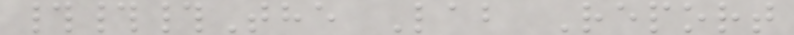###The Lab Report
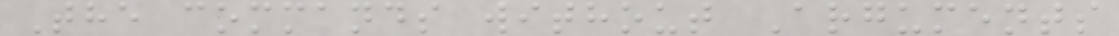The commands without Arguments
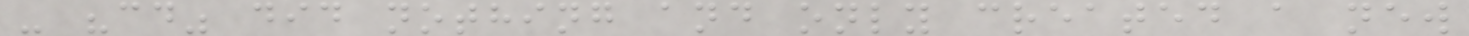- "cd" did nothing and only created a new
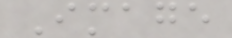Image
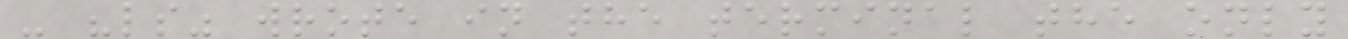- "ls" wrote in the terminal the only
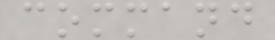command
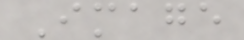Image
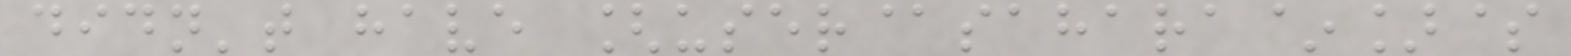didn't have [user@sahara~]$
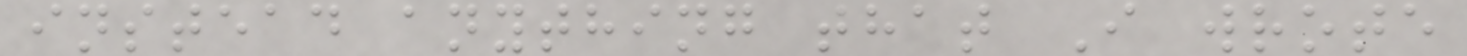instead anything that I wrote
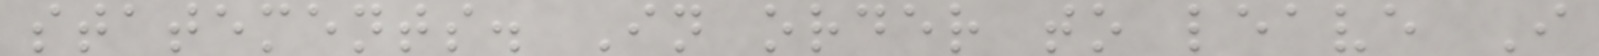statements. In order to leave I
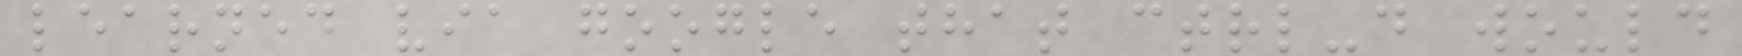learned via google that ctrl-d would
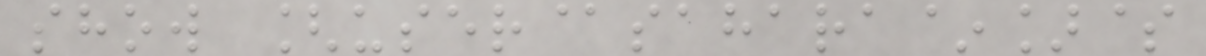show [user@sahara~]$
